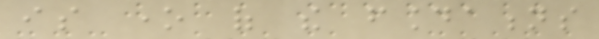is one of the foundations
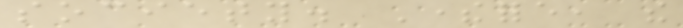society. Therefore, the
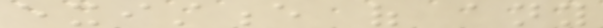existence of any
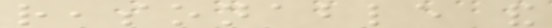reasonable and
